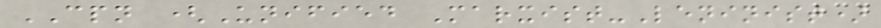CPN (Unified Marxist-Leninist)
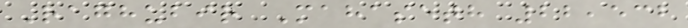Raghubir Mahaseth 22,532
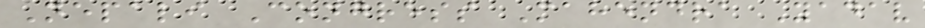Nepali Congress Mahendra Yadav
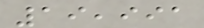19,991
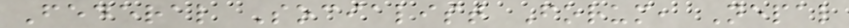Federal Socialist Forum, Nepal
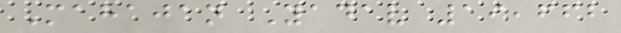Mahajan Yadav 19,662
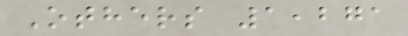Others 1,271
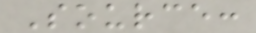Source:
